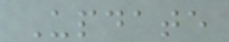Update
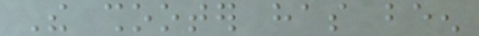The shooter has been
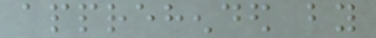apprehended by
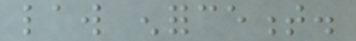law enforcement.
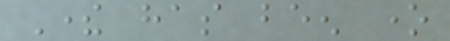There has been one
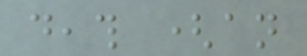death (an
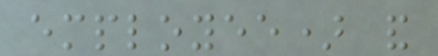employee) and
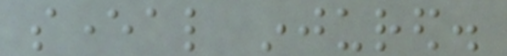several injured.
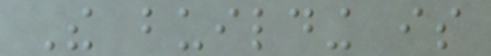The building is
